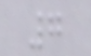7
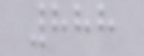888
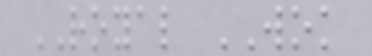ROYAL WOK
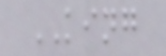KING
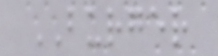BURGER
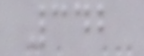342
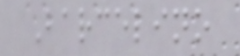Barcelino
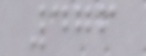476
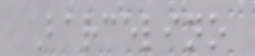Barcelino
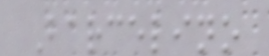Barcelino
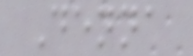Denna
